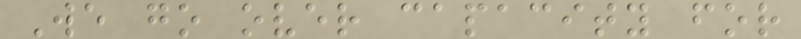We go over capacity for
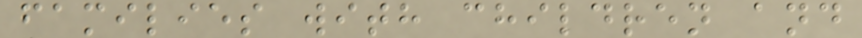families with children and
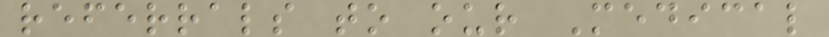referrals to our Medical
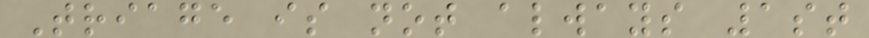Triage is not always 1st
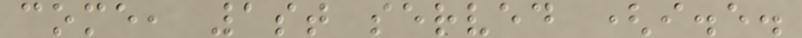come, 1st served (i.e.
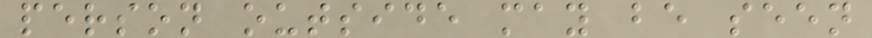person outside may be seen
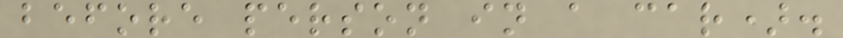before person in a car).
